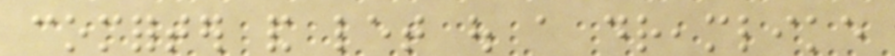comforter and let out a dreamlike
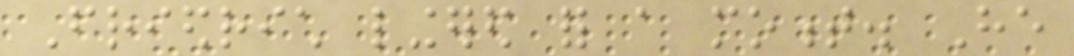Friedrich lingered for a moment. He
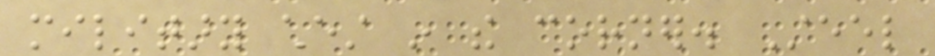military chest in the corner. Steel
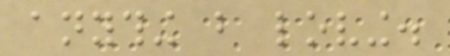anything but loving.
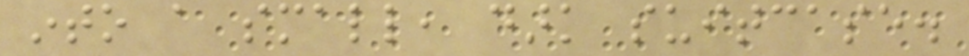into a small, dark suitcase.
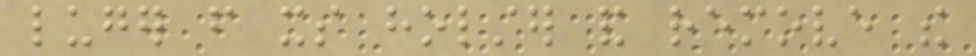luger from its holster and remove the
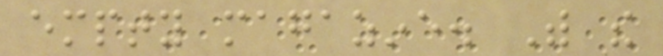empty magazine. With the
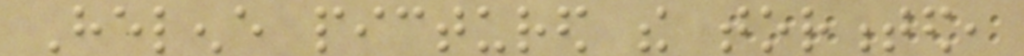Helene pictured the tormented,
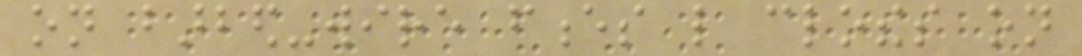on barbed-wire fences like clothes on
